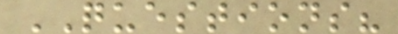QUESTIONS?
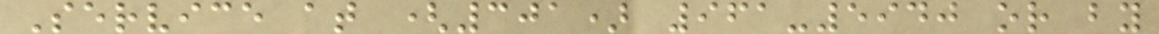Service at (301) 961-5940 or by
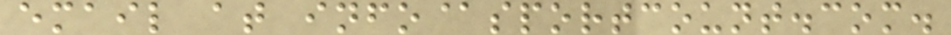email at info@sportcount.com.
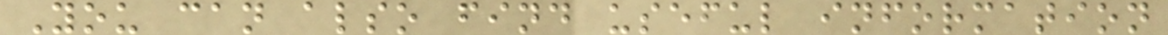You can also find useful information
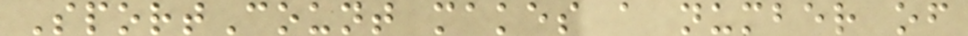SportCount makes a number of
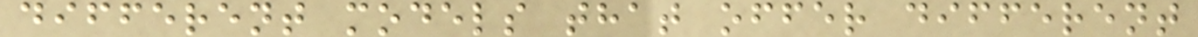different models that offer different
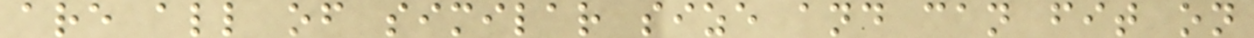are all of similar size and can fit on
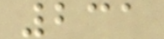231
